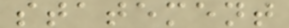statement
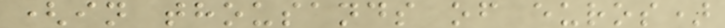(in thousands of euros)
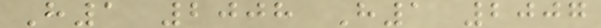H1 2008 H1 2007
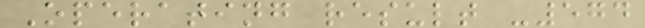Operating result -574
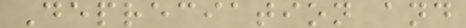Depreciation and
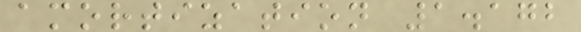amortization 1.172
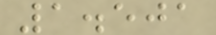1.501
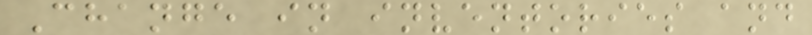Change in inventories and
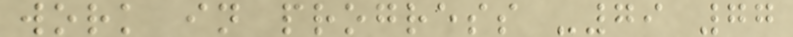work in progress -79 77
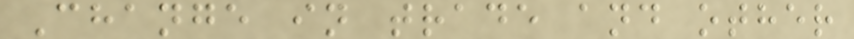Change in trade and other
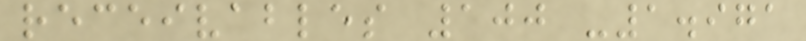receivables 100 -1.971
